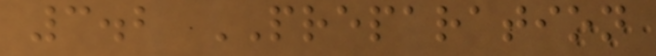3.2 PREPARATION
